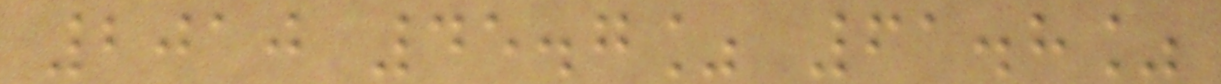2010 45.7% 61.8%
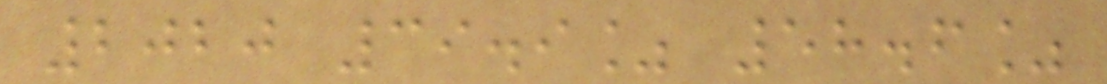2020 39.9% 58.6%
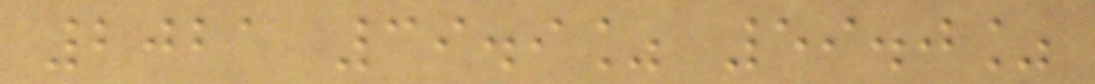2021 39.9% 59.0%
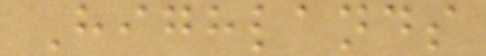Highlands
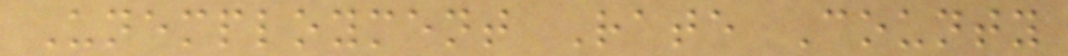Unemployment Rate County
